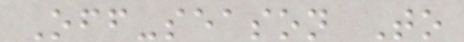Off-season To
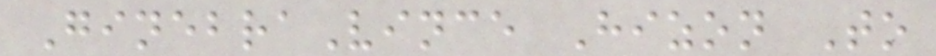GinebraVince Hizon To
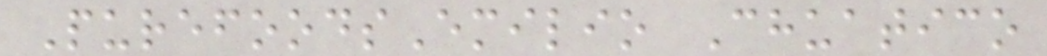PurefoodsEmilio Chuatico
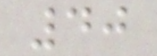40
